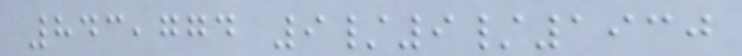843,774 9/9/1930
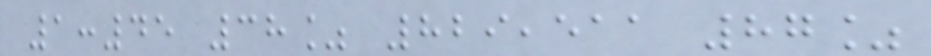1:45 38% 829,511 87%
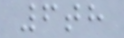6th
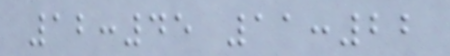12:45 11:22
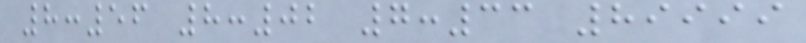8:56 8:02 7:33 89999
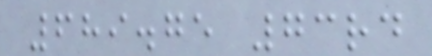689.75 73rd
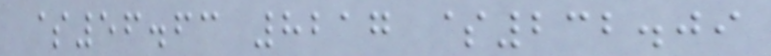$56.63 8217 $232.09
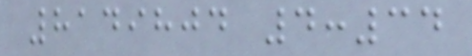8149804 4:34
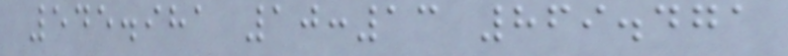545.981 10:13 869.471
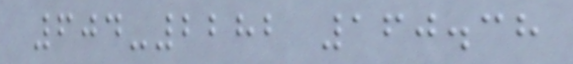604-2282 160.38
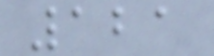121
